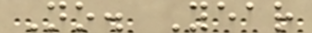No. Year
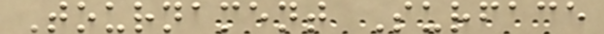Tournament Surface
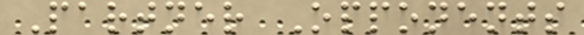Partner Opponents
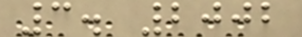3. 2002
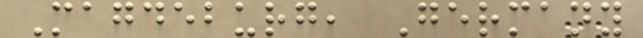Magdeburg, Germany
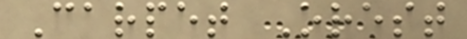Carpet Orest
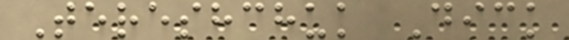Tereshchuk Dick
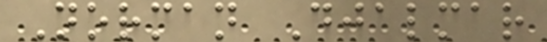Norman Djalmar
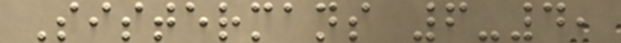Sistermans 6-4,
